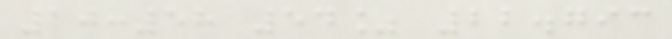10:58 54% 22.793
